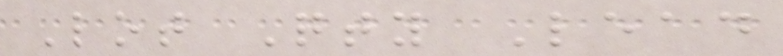Lot Qty Lead
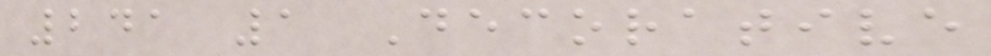241 1 Decorative
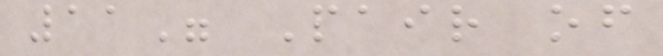11" Pair of
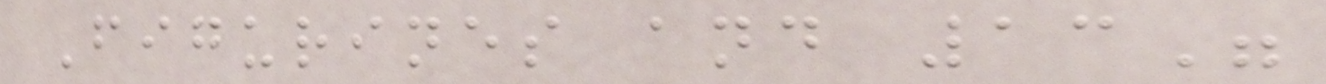Figurines and 13"
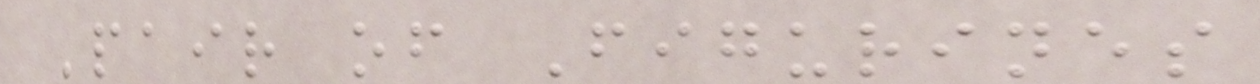Pair of Figurines
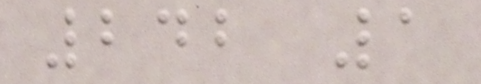242 1
